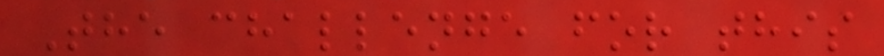The challenge for this
